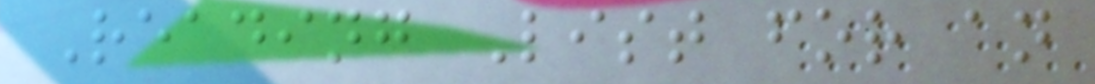Reading List for an
